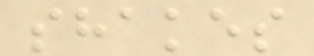shakes
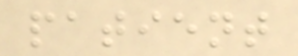patient
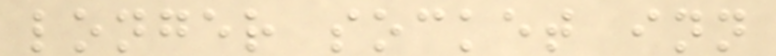longer socket inn
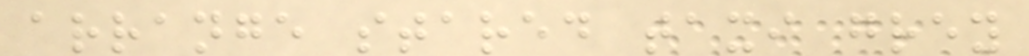arrange stared taxi grey
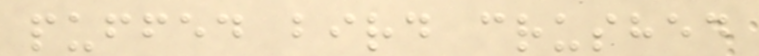puffed bird crushed
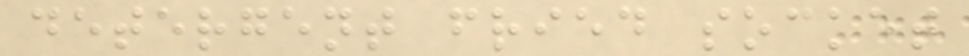detergent fried socket
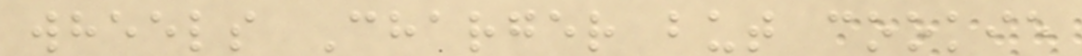wheels Charger but cookie
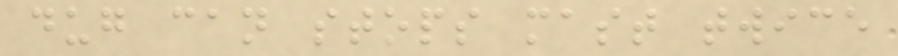dug can stops mast twice
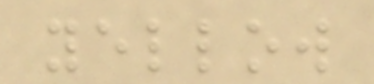yellow
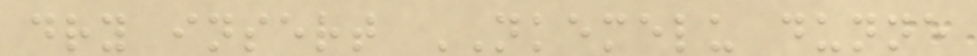dry insert NKEMELU dunne
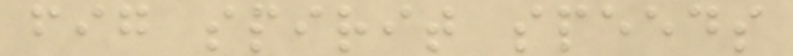fig spirit speeds
